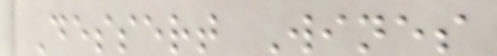Dessert Wines
